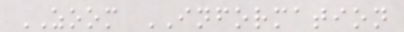ZOOM INFORMATION
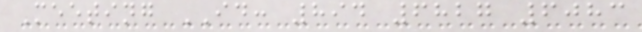Meeting ID: 894 6827 6083
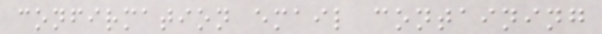confirmation email containing
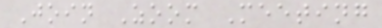Join Zoom Meeting
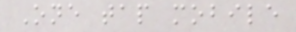One tap mobile
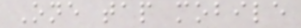One tap mobile
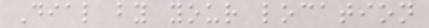Dial by your location
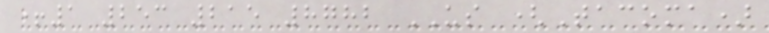+1 253 215 8782 US (Tacoma)
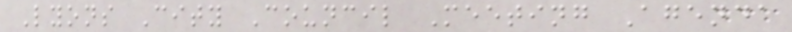Lyons City Council Meeting Agenda
